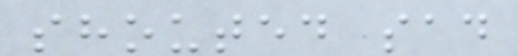shouted sad
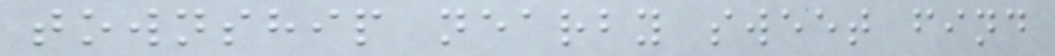township nearby sweet find
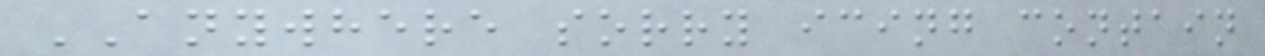ANYWHERE sorry icing contain
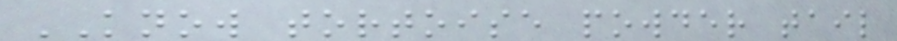KNOW tortoise powder tail
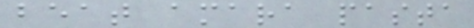beat amara pasta
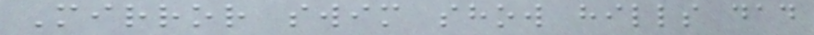Mirror swim show hills dad
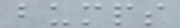bumps
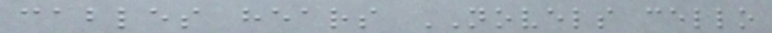cables hears NOVELS cello
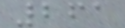261
